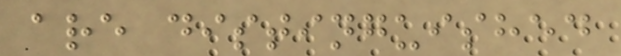are distinguished
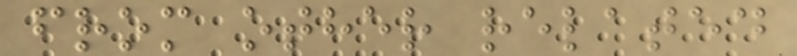from other related
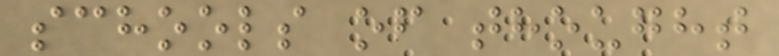schools of thought
